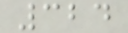324
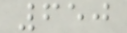650
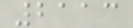2113
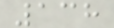138
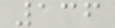136
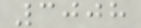3008
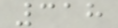318
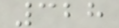328
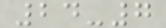24-7
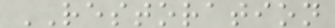RESTORATION
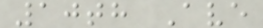10th Ave
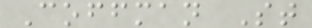Coffman St
